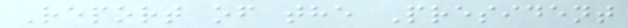Report of the President
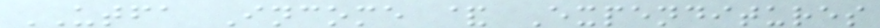UTFA Income & Expenditures
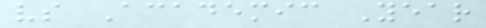vs Academic Year
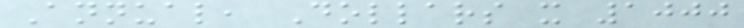Annual, Dollars x 1000
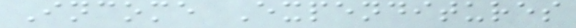Income Expenditures
